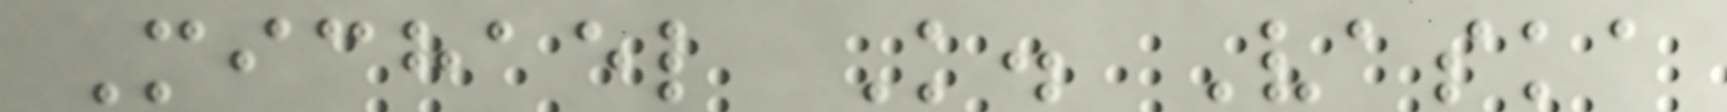Michael K. Vaska
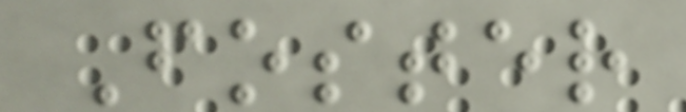Foster
